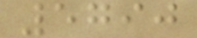5790
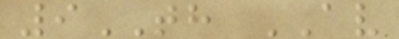9TH AV
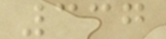337
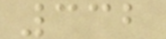332
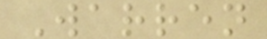Warren
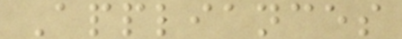Appliances
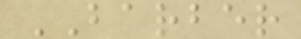BARBER
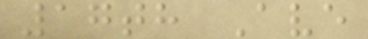17th Ave
